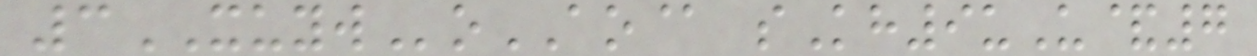3XUYWoAO@ sKh9uU&7
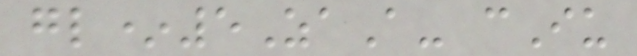gl*5ZaA- cIu
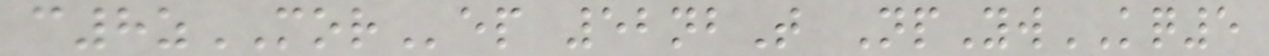c8zMORep 52nbT NpYwKQ5
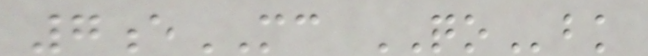7eMC QObk
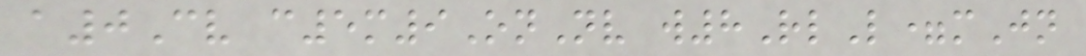a0Cv c5m9OnNv w8RlL=mJn
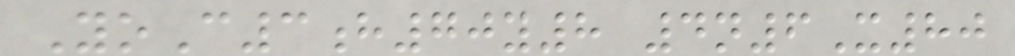YoC3h70y8 4n6X80
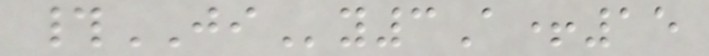#JIy3A+15
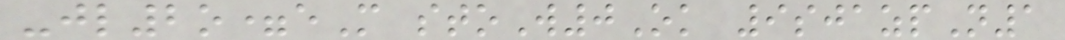-jl2o=eM stoW0Ok 9sjazpN1
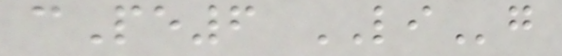cPe6 LIg
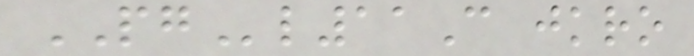PGl11C jkro
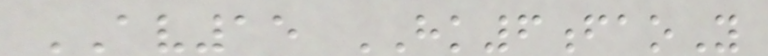AV15 HK6faoY
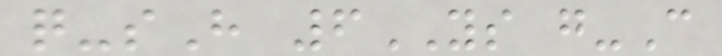q-sH 6YS g-C
